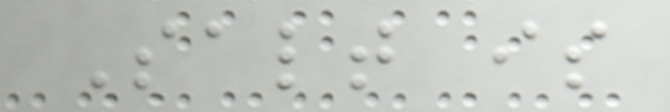Salt is
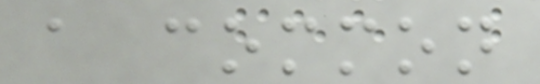a common
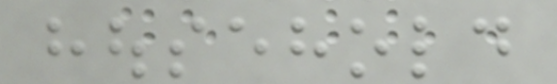household
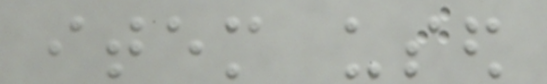item used
